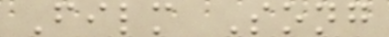Film Song
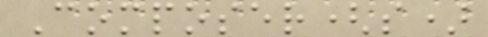Composer(s)
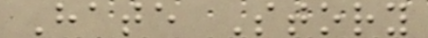Hate Story
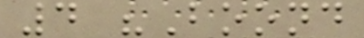4 "Boond
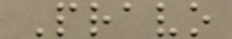Pravo
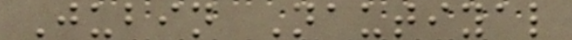Jubin Nautiyal
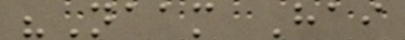"Naam Hai
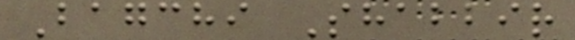Bagchi Shabbir
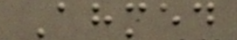Ahmed
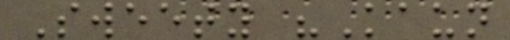Sweety "Kaun
